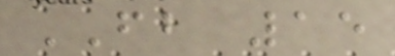FB 15
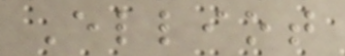Elliot
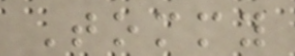Tommy
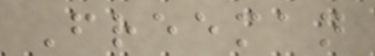Freeman
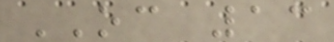OC 13
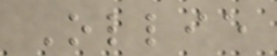Ollie
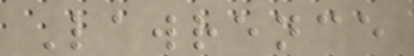Lawrence
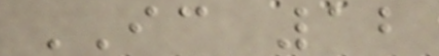IC 12
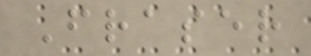Fraser
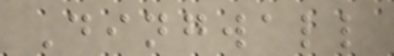Dingwall
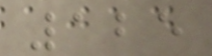125
